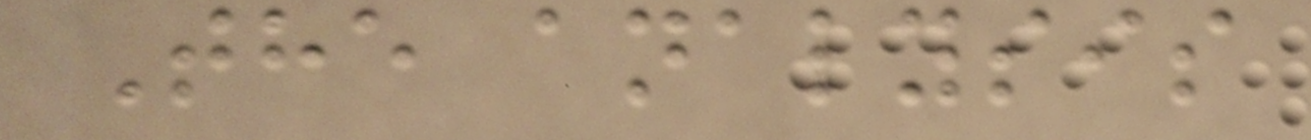The analysis
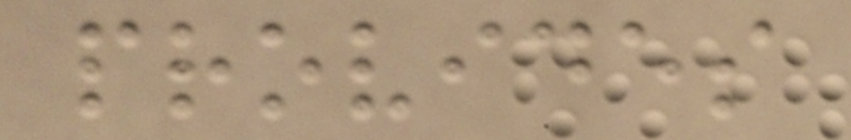provides
